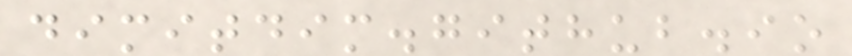dimitdim.github.io
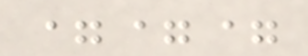===
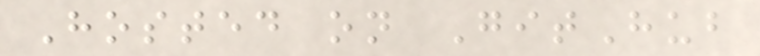Hosted on GitHub
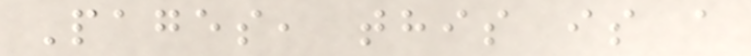Pages, this is a
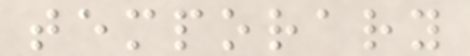temporary
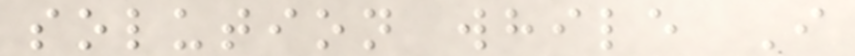solution while I
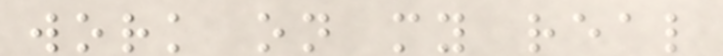work on my real
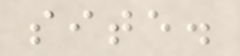site.
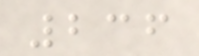236
